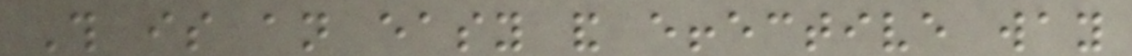This is an easy and effective way
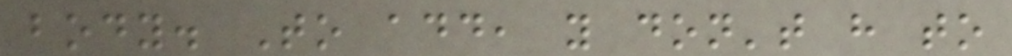body. To add, you don't have to
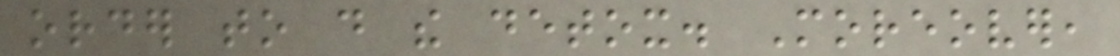order to do the detox. Moreover,
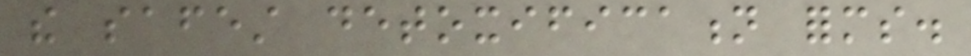the safest detoxification forms.
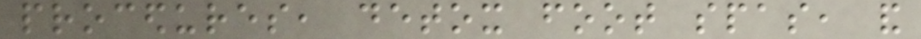procedures, detox foot spas, and
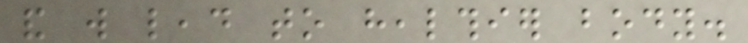and will lead to healthier body.
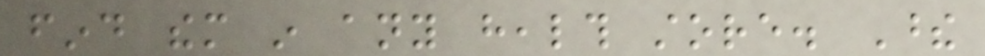find them in any health store. These
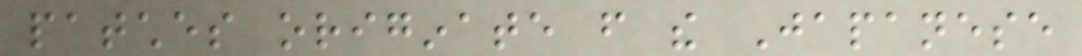patches originate from the Japanese
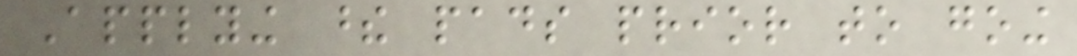Applying these pads prior to going
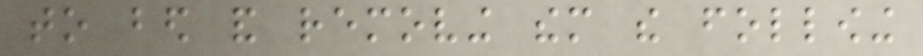to bed and removing them the following
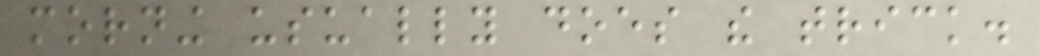morning usually does the trick.
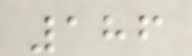186
